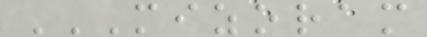MIZORAM
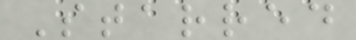Starred
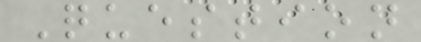Question
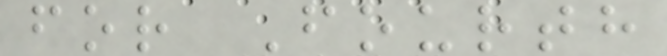for Fourth
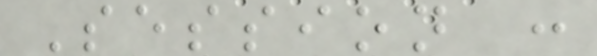Session :
